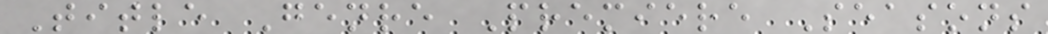Title Genre Premiere Seasons
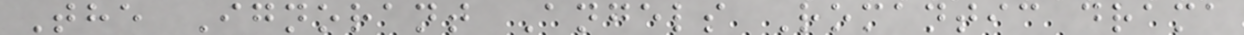The Ignorant Angels Romantic drama
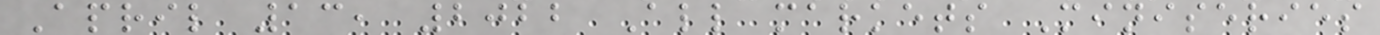April 13, 2022 All markets Miniseries
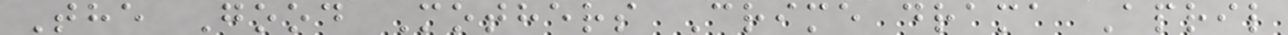The Good Mothers Crime drama April
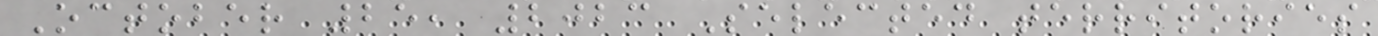October 25, 2023 Selected territories
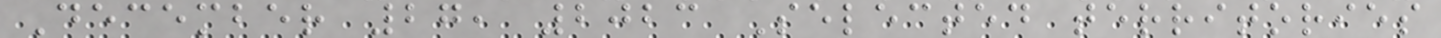December 27, 2023 Selected territories
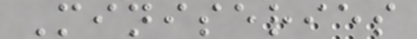Miniseries
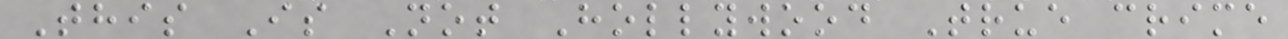This Is Not Hollywood True crime
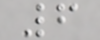6
